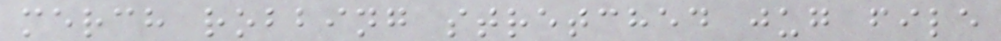merch robbing stretched jug file
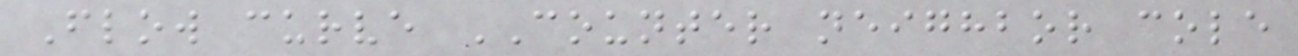Flow curve COUNTER neighbor cole
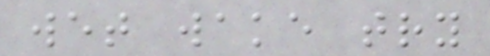wet wake try
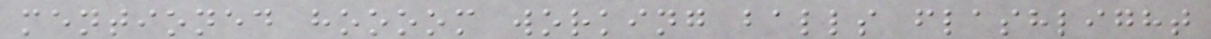mentioned hoooom working balls flashlight
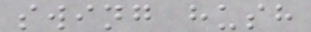swing hush
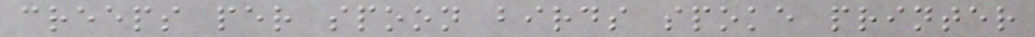creeps per spoon birds spoke printer
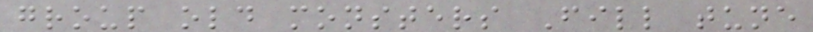group old monsters Fill tune
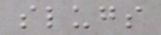slugs
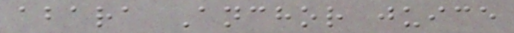abara Anchor juice
